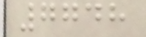7748
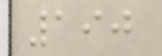190
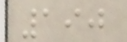190
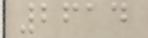2614
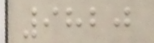9820
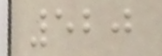520
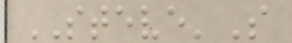STEVE'S
